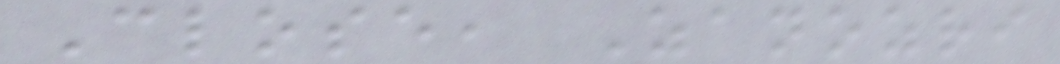Close, Zanozri
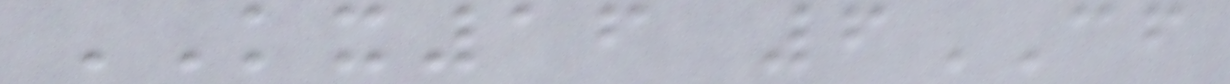KX16 6CF
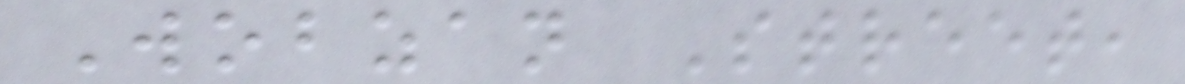Wobzan Street,
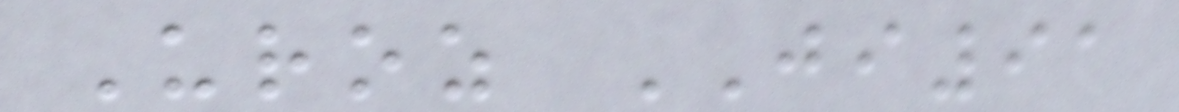Uroz JI91
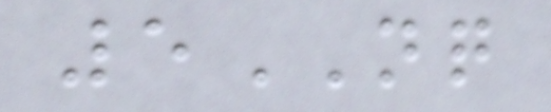5NQ
